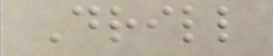Drill
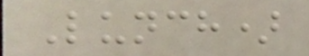Lunch)
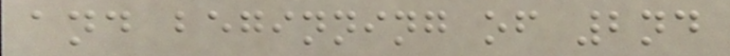and beginning of 2nd
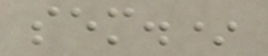sem.*
